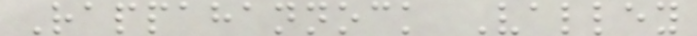Rappahannock Valley
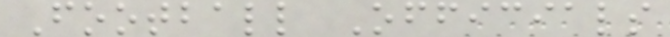Football Officials
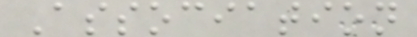Association
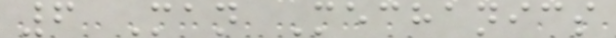6 Man Mechanics
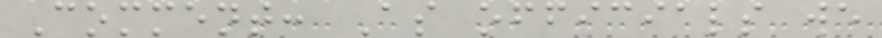Comment: As officials we
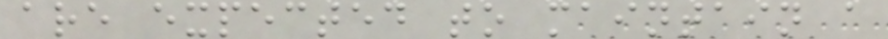are expected to maintain a
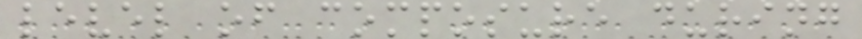level of composure during
